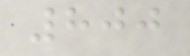800
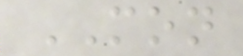MON
